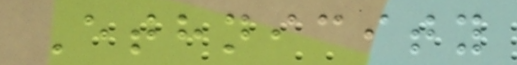Ethnicity
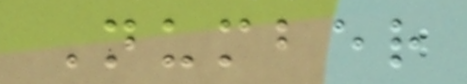Number
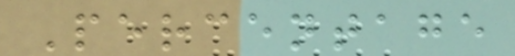Percentage
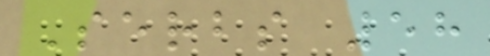Serbs 58
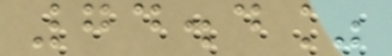74.4%
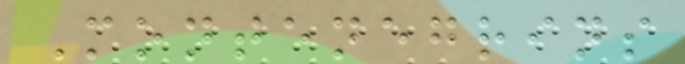Montenegrins
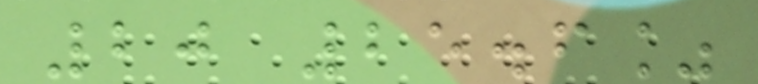20 25.6%
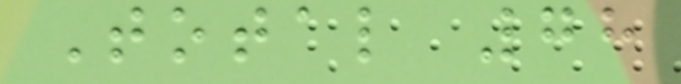Total 78
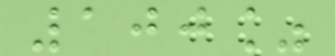100%
